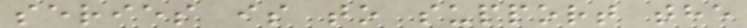series is to support the
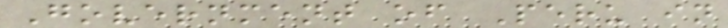Government of Peru in
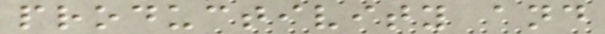productivity and
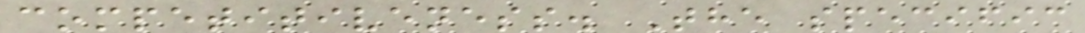competitiveness. The specific
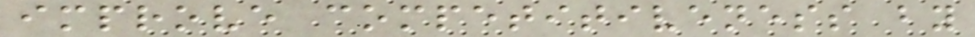improve competitiveness by
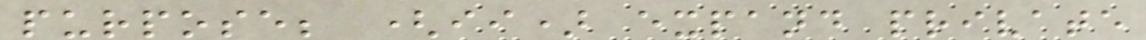purpose; (ii) expand private
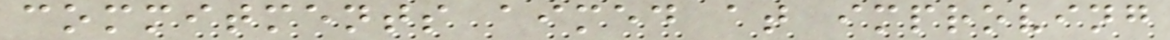commitments aimed at improving
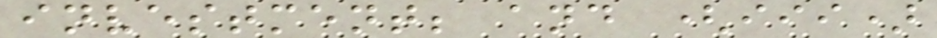investment; and (iii)
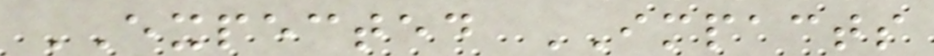EXPECTED IMPACTS
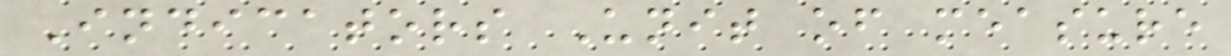Indicators Unit of measure
